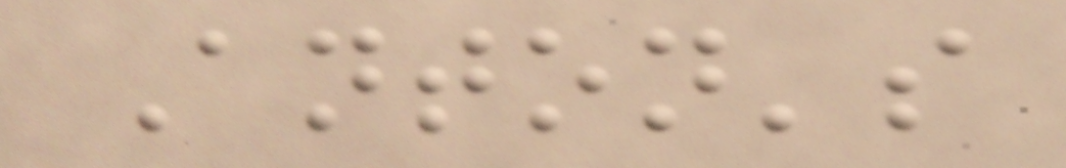Anton's
